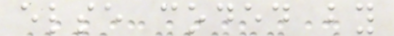else coded by
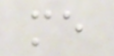me
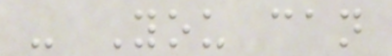- You can
